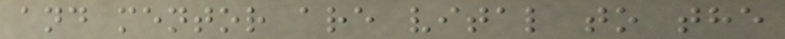and mentor are vital to the
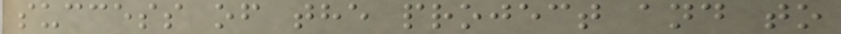success of the project and to
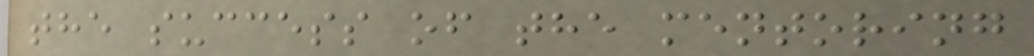the success of the mentoring
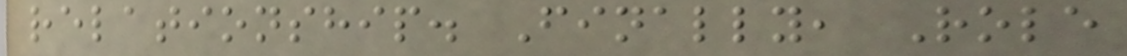relationship. Finally, Role
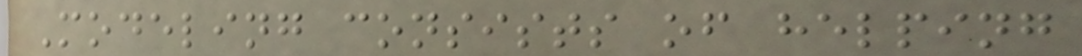Modeling consists of helping
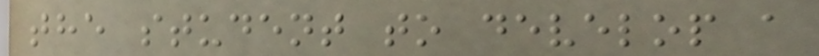the student to develop a
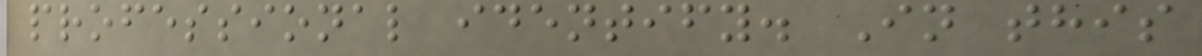professional identify. In this
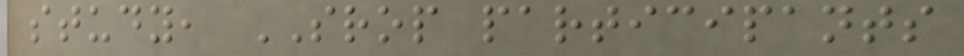study, SROP participants
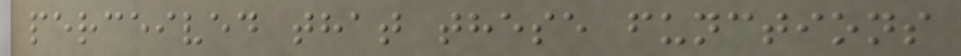perceived that these functions
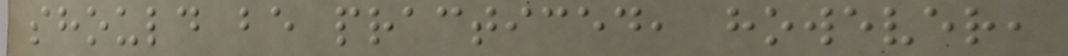should be practiced, however,
